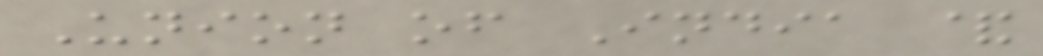Union of India &
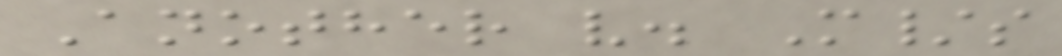Another v. M/s
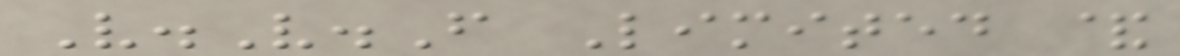V.V.F Limited &
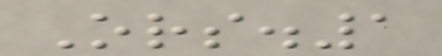Ors.1
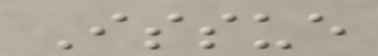Issue
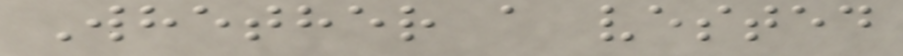Whether a vested
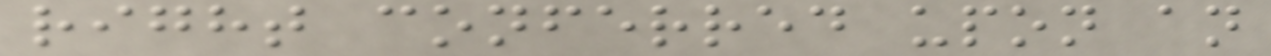right conferred upon an
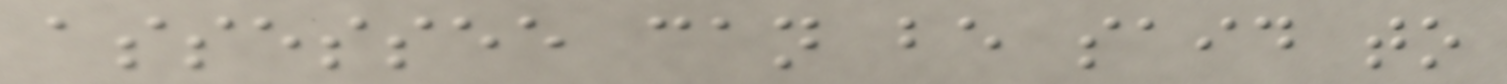assessee can be said to
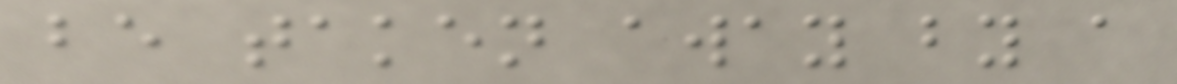be taken away by a
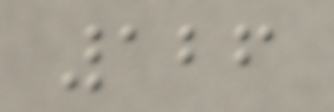126
